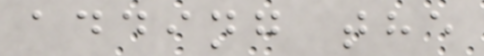adding the
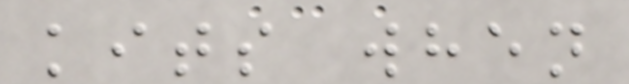kits when
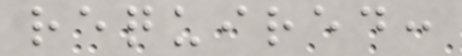required:
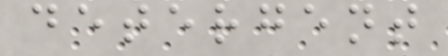detergent
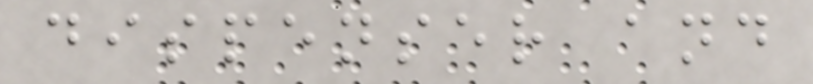dispenser and
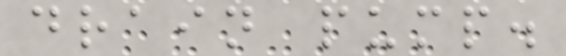drain pump.
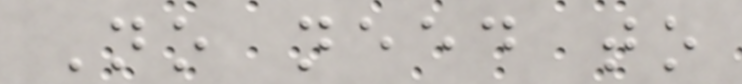No need to
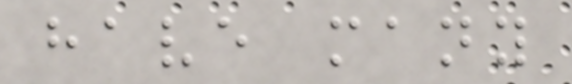have many
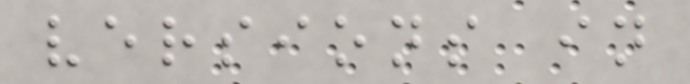versions in
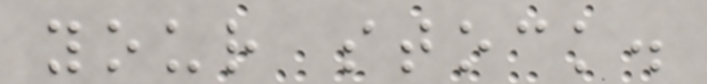your stock.
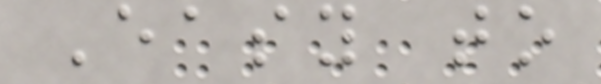Easy to
